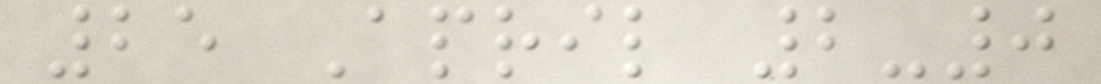25 April 2-0
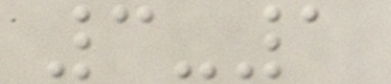3-1
